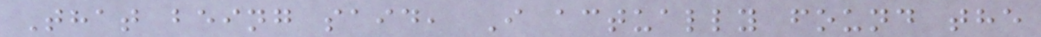That being said, I actually found the
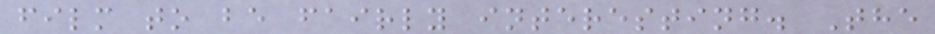film to be fairly interesting. The
